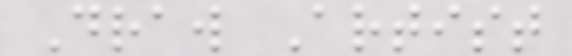Draw Artist
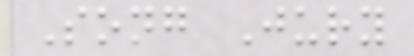Song Jury
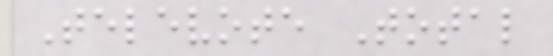Televote Total
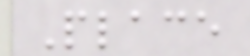Place
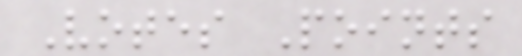Votes Points
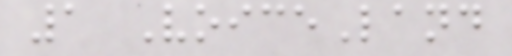1 VoiceLand
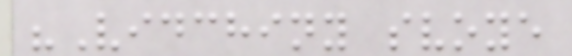"Vidchiny svoye
